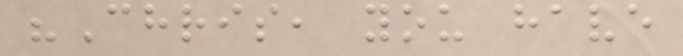"Chris, you have
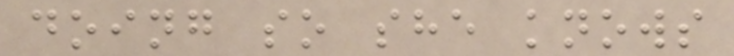doing so she knows
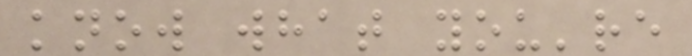know what you're
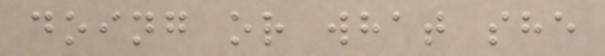doing or what she
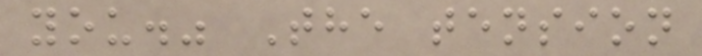you." The tension
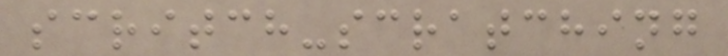scritch-scratching
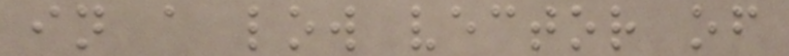in a low vector of
